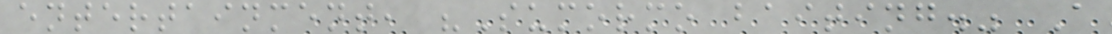entertainment, "Sumormo baiting." A
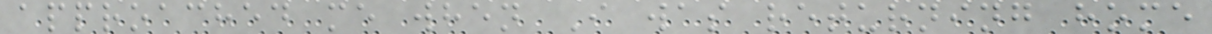approached me when I was returning home
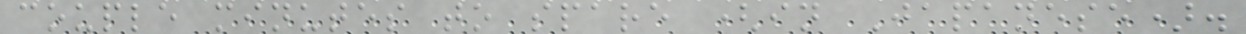couple minutes to spare (in Japanese).
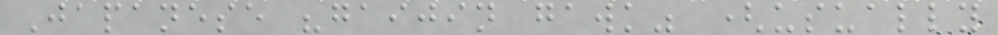Japanese "gaijin gawk" (usually
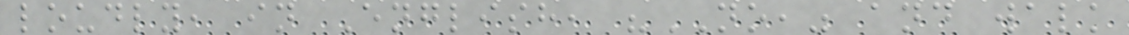loudly, in English, "NO," and walk
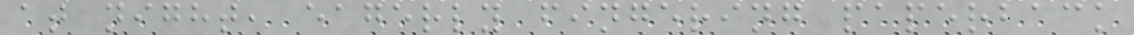at night, eagerly fingering paperback
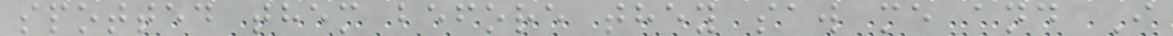spotted them before they saw me and I
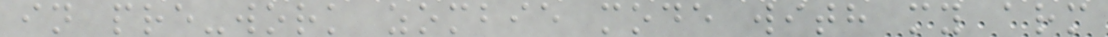in pre-work zombie mode with my arm
